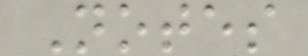Notes
